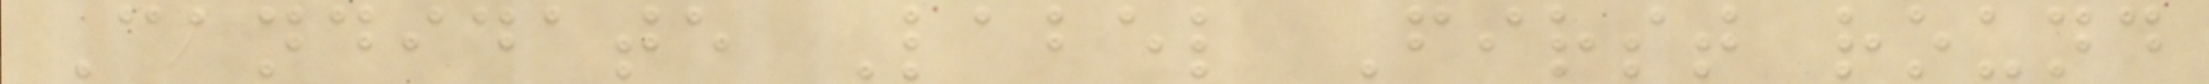Candidate Label First round
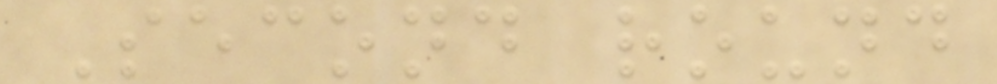Second round
